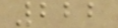222
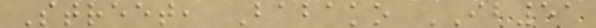Street, Babako IB51
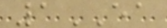1EA
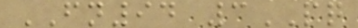FN94 3PQ
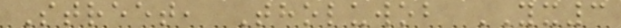Street, Tholuwob YX3
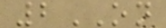2ON
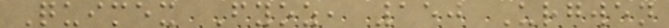Quimex Fyoz, 150 Urgwen
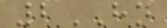2HN
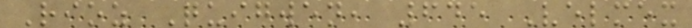Rioz Quigwen, 645 Velmex
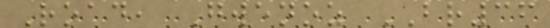Road, Gwenoz BR36
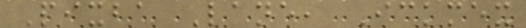Pixba Lane, Ickmex
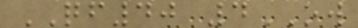QF40 4OW
